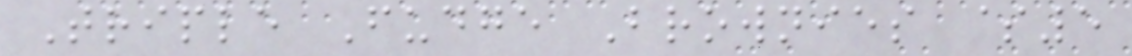Triple Fudge Brownies $5
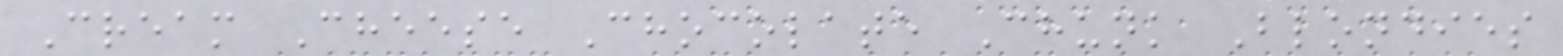Cream Cheese Chocolate Chunk Blondies
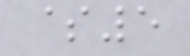$5
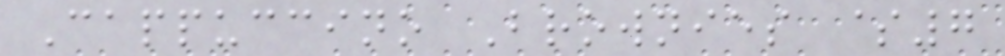Cappuccino Brownies $7
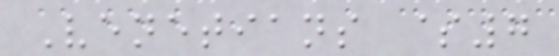Venetians $7
